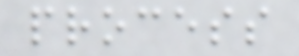process
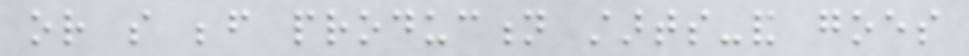or so before production starts-and goes
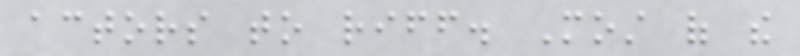actors to riff. Most of the
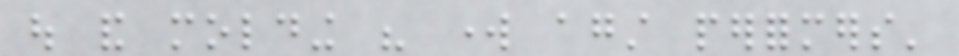out and molding his work against performers'
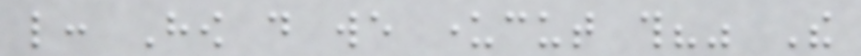like: How do we undercut this?" The
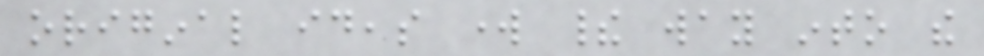original ideas work their way into the
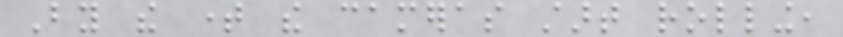By the time the cameras start rolling,
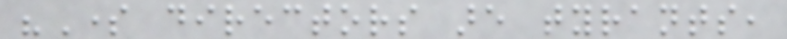"Some directors are tyrants,
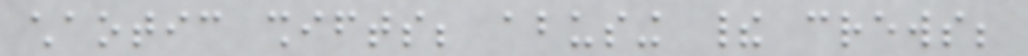chaotic shifts; abusing their crews;
